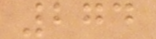274
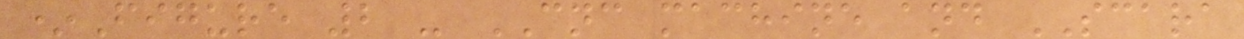*Figure 2 - CNC machine and SCARA
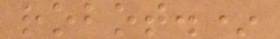robot.*
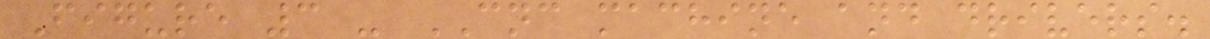Figure 3 - CNC machine and drivers.
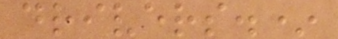drivers.*
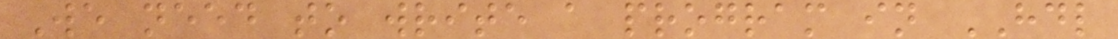We need to write a program in HDL
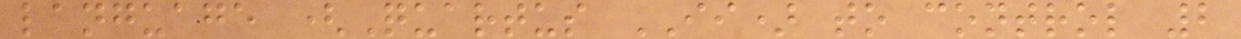language (Quartus II) to control 2
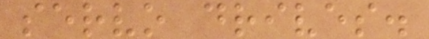servo drives.
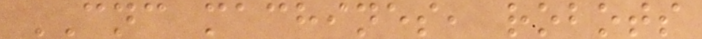CNC machines, robots
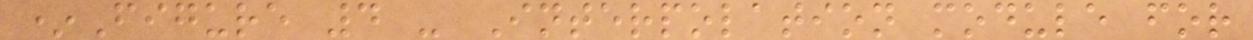*Figure 4 - Interpolation module for
